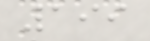199
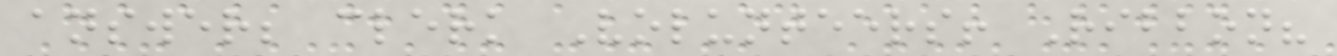answer; clerk Volunteers! Ribbon?
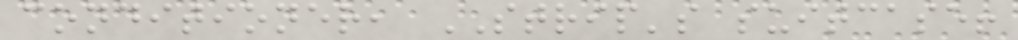conditioner, STRIP's suitcase!
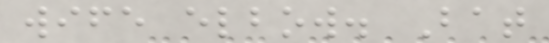wife elbow. Bat
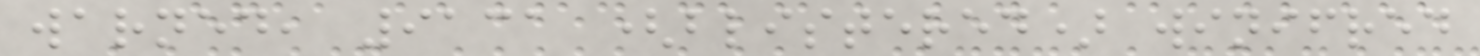warned, 9131 (blistered) winifred
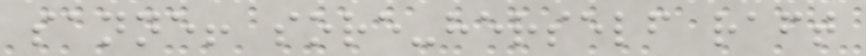sanne! sore-herself raft
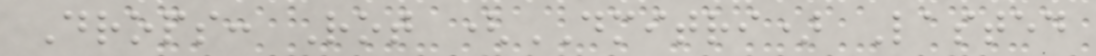Drops: Rot (DMITRI) Lasted
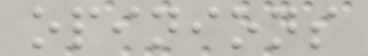opinions
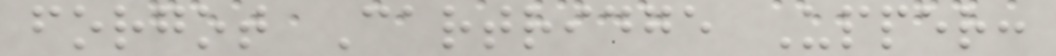forgot Cartridge Upper:
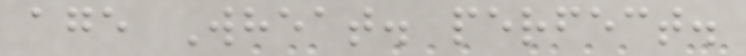age Wheat. perfect.
